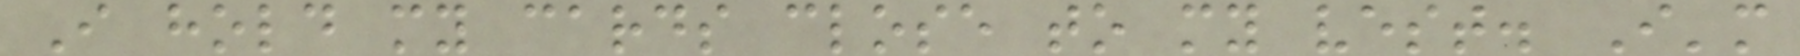I hold my cards close to my vest. I'm
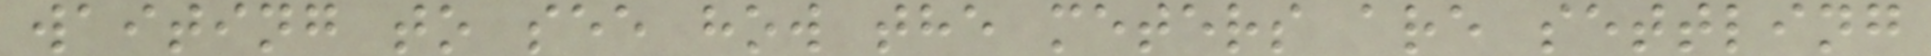waiting to see how the meters are settling
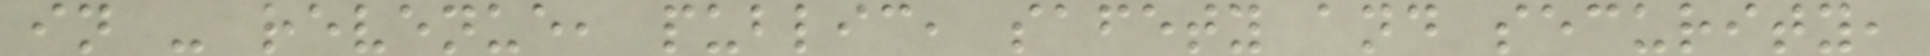in - revenue, public, safety and security,
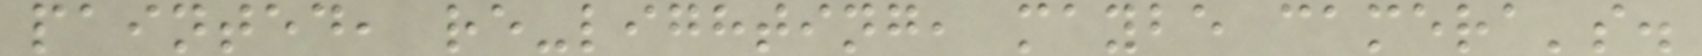painted, re-lighting, maybe camera's.
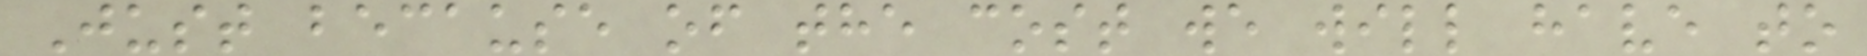Just because of the cost we will have to
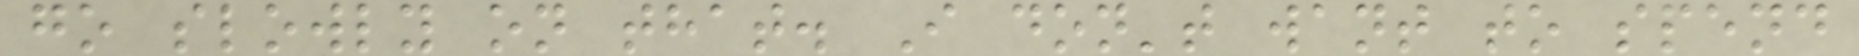go slowly on that. I don't want to spend
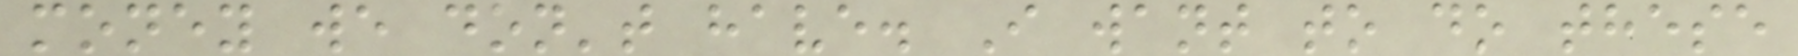money we don't have. I want to do these
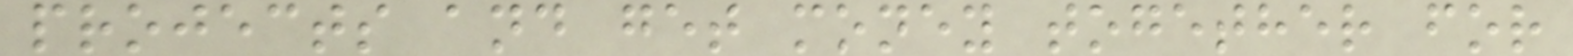projects and get money together for
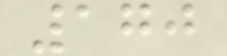170
